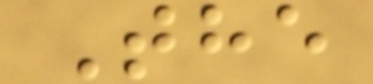The
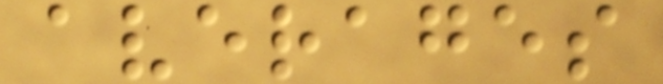averages
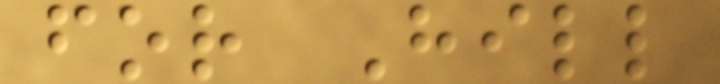for Hill
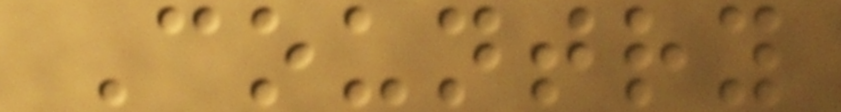Country
